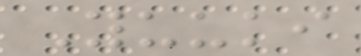Yuuki
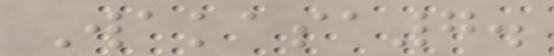Wakasa7.
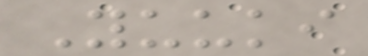Yuuki
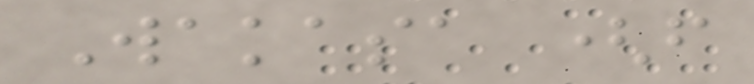Wakasa (from
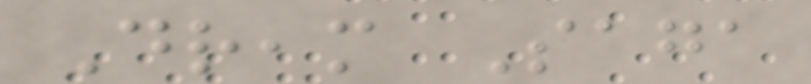Dream Saga
